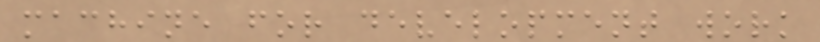machine for development work
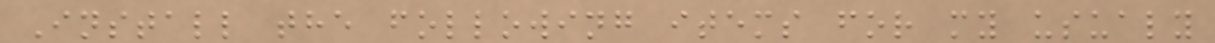Install the following items for my usualy
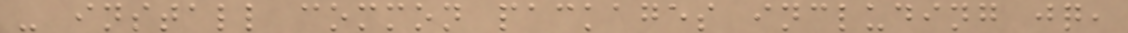- install common packages including jq,
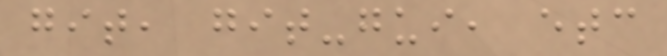git, git-gui, etc
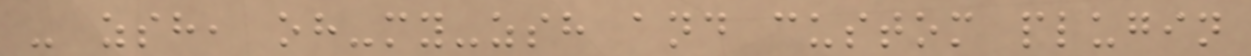- zsh, oh-my-zsh and custom plugin
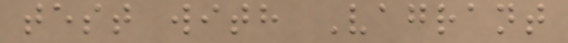test with Vagrant
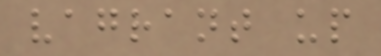vagrant up
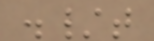./t
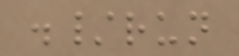./run
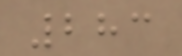283
